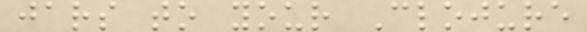jars to your Clojure
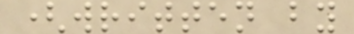(written by
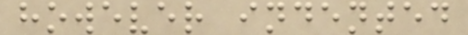however indented
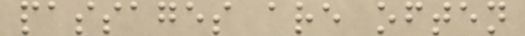passages are often
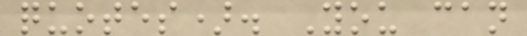quotes). You can
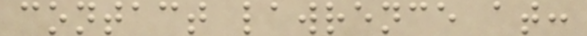contact lawrence at:
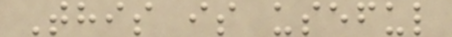This is useful
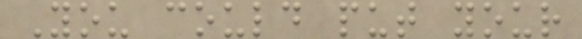You could put your
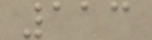113
